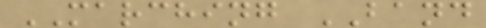MARCHING BAND
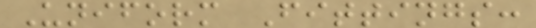Uniform Fittings:
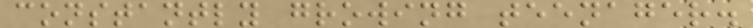constantly growing teenager.
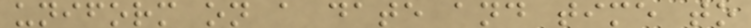uniform on a date and time to
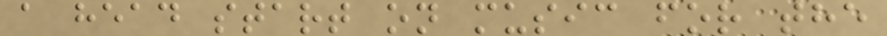a head start on music for the
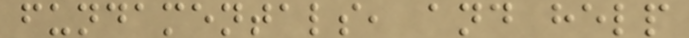fundamentals, and help
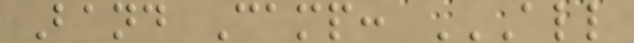Band Camp: ALL
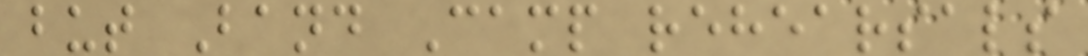but Band Camp rehearsals
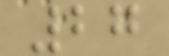27
